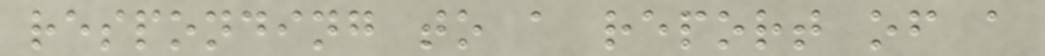responding to a report of a
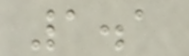1.1
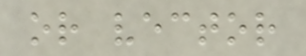or vector
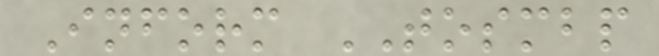Inform TOSMBP
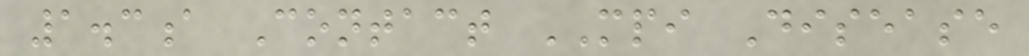1.3a Contact MPI Disease
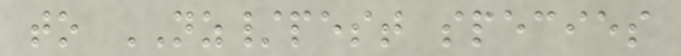to NZ/pest species
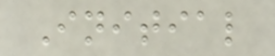Initial
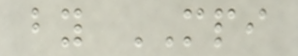by MPI
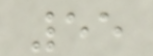55
